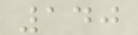140
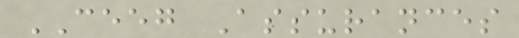CEEG Assurances
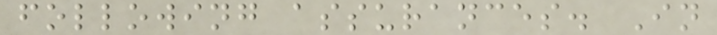following assurances. In
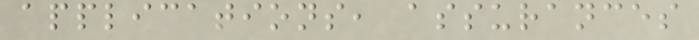applications, assurances
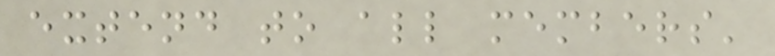extend to all members'
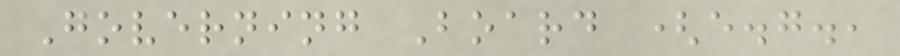Governing Board (e.g.,
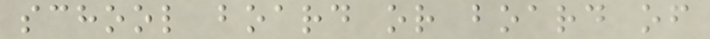school board or board of
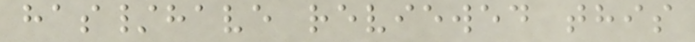has/have reviewed this
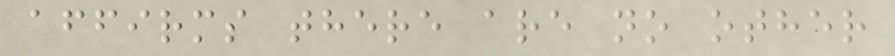affirms there are no other
